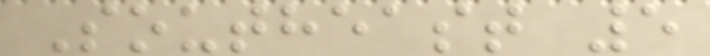Southeast 5
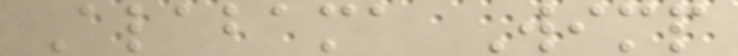Alabama Wimp
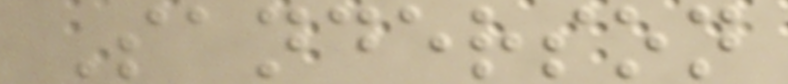Sanderson
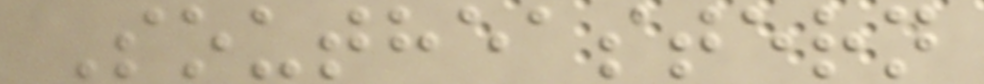Southeastern
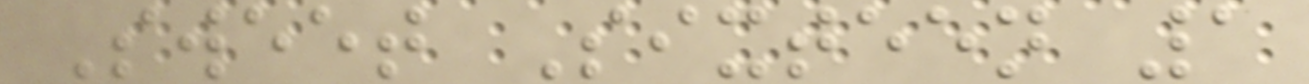Sweet Sixteen 1
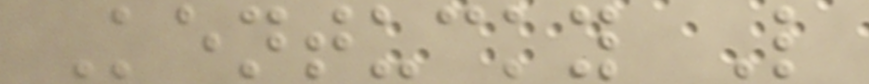Kentucky L
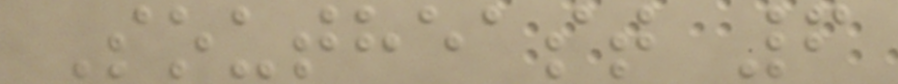Southeast 6
